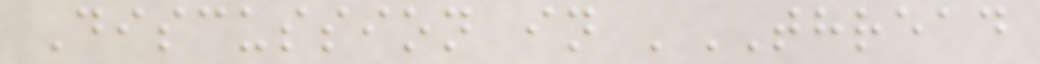Discussion in 'THREAD
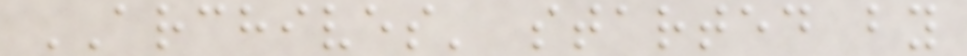ARCHIVES' started by
